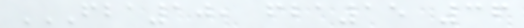FBA10, FBA15 36
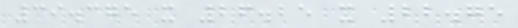39.375 x 26.25 x 22.75
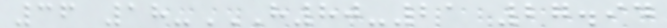36 18-H80-21 27.94
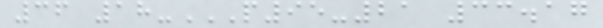36 18-P95-21 33.17
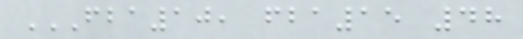FBA10, FBA15 48
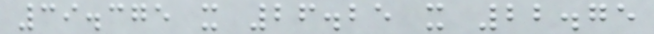39.375 x 26.25 x 22.75
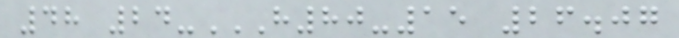48 24-H80-15 26.07
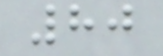80
